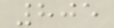805
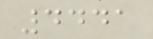4441
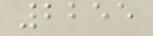2255
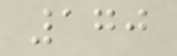170
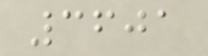3601
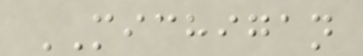MICHIGAN
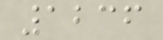1236
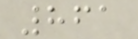861
